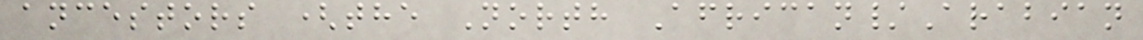ancestors (the North African/Arabian
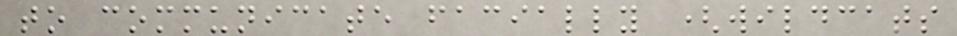to communicate facially (wildcats
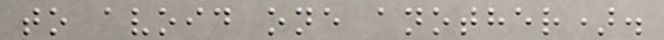to avoid one another).
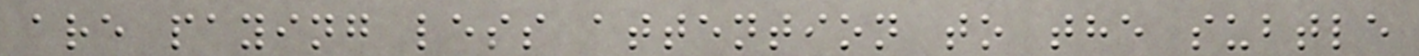are paying less attention to the subtle
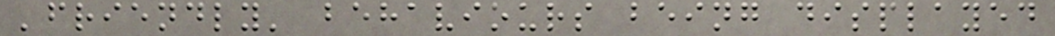'friendly' behaviours being displayed
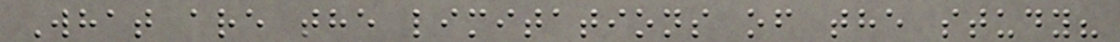What are the limitations of the study?
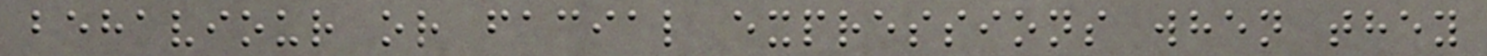behaviour or facial expressions when they
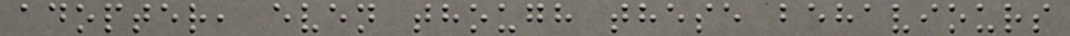adopter, even though these behaviours
